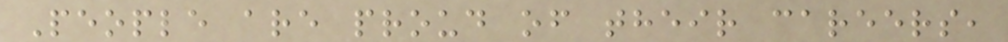People are proud of their careers,
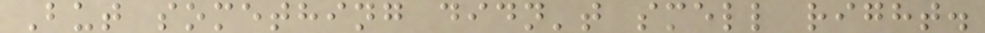But something didn't smell right.
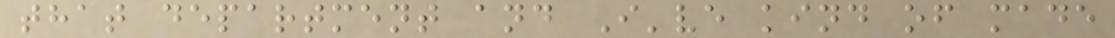that department and I've kind of made
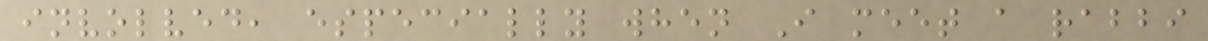involved, especially when I meet a rabbi
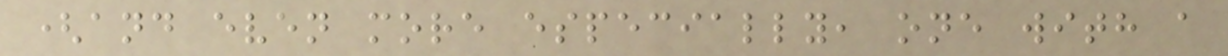(and even more especially, one with a
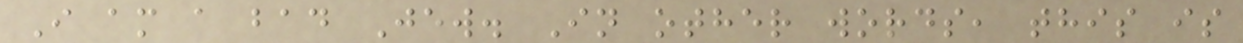I am a bad Jew. In other words, this is
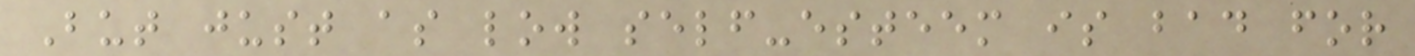But just as low self-esteem is bad for
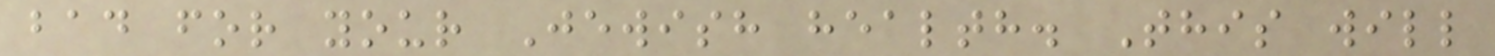bad for your Jewish health. This will
